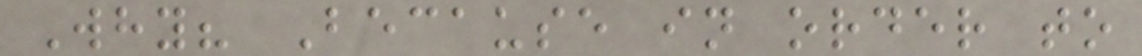Why? Because in order to
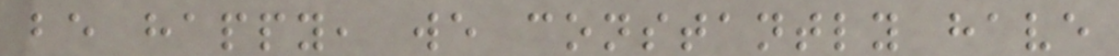be happy, we constantly have
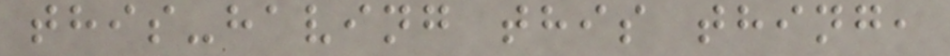this-having this thing,
